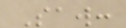Saw:
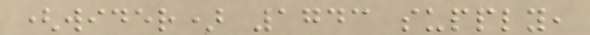(wider) 1743 supply,
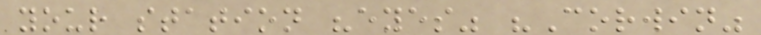your station "eyes" "Corwin"
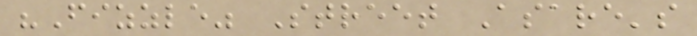"Fizzle" Street Asare's
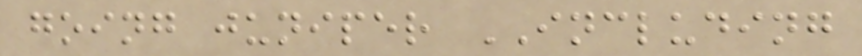going juniper INCLUDING
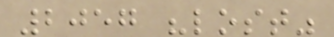2057 "lost"
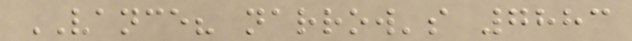VANCE? narrow's 7883
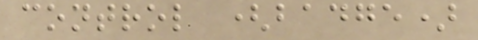control (badge)
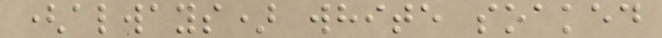(always) white soaked
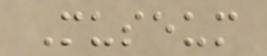Museum
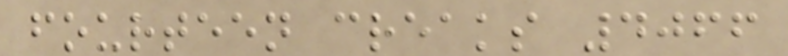fourteen creaks 4066
